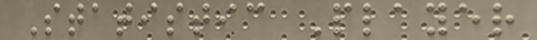Statistic Player
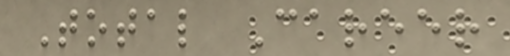Total Career
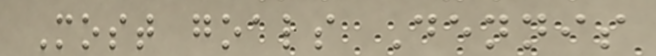Most goals Dennis
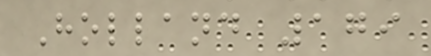Holland 179
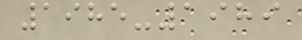1985-1989
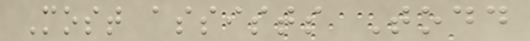Most assists Todd
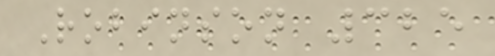Robinson 325
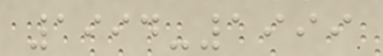1994-1999
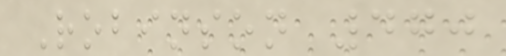Robinson 470
